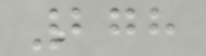278
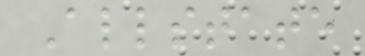Allstate
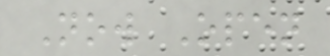Now Open
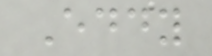Eddy
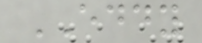EDDY
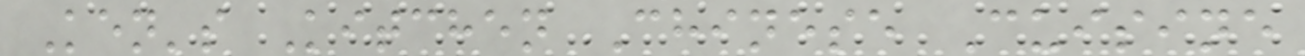Ken's Kitchen Chinese Cuisine
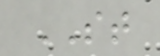ST
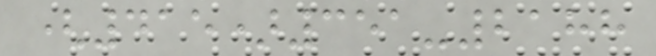(415)351-2188
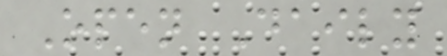Open Daily
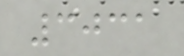3031
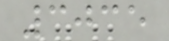3035
